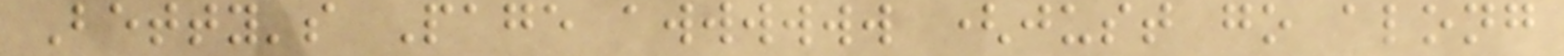Betty's Page awwwwww (just go along
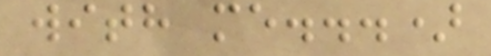with me...)
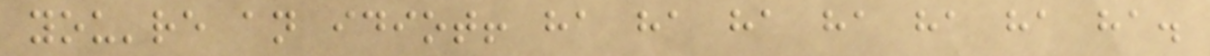you're an idiot! ha ha ha ha ha ha ha.
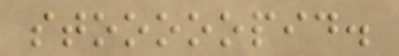stooooopid.
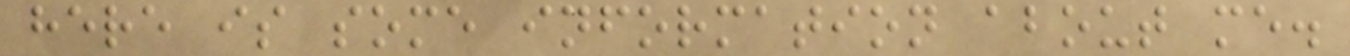here is some information about me.
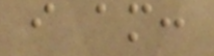i am:
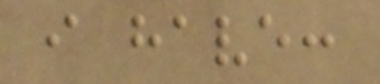i have:
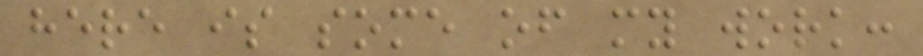here is some of my work:
